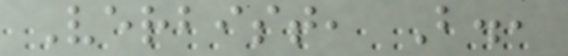Verbist, B.,
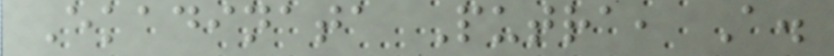Ekadinata Putra, A.
